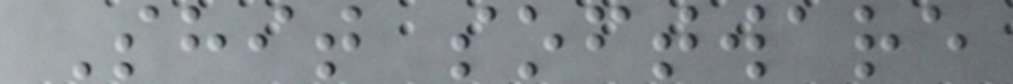Shit software
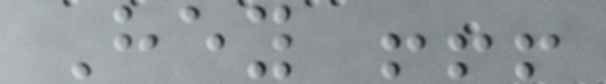Hey !!!
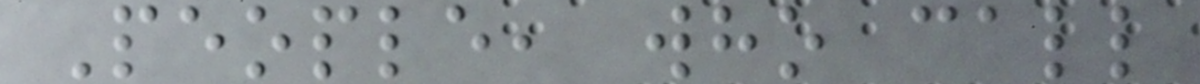People, who call
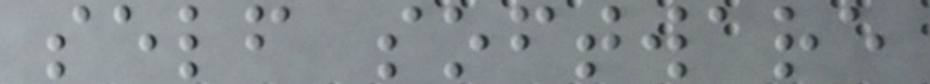self software
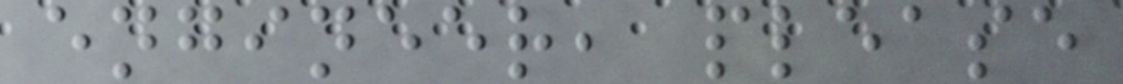engineer, please
